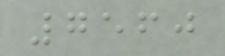7560
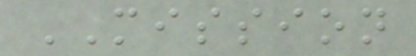MISSION
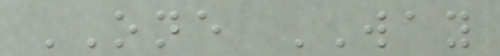ONE WAY
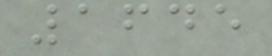1645
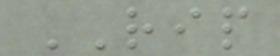RIP
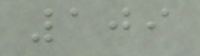109
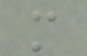m
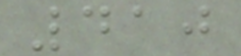410
